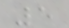5
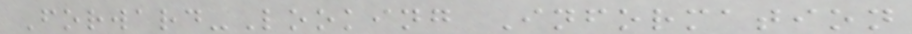Forward-Looking Information
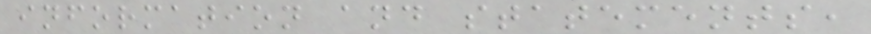information and statements,
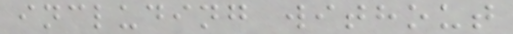including without
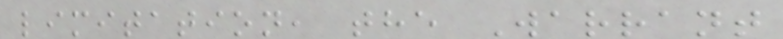limitation, the Warrant
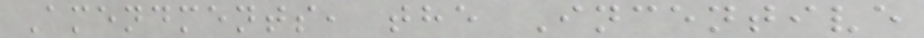Amendments, the Incentive
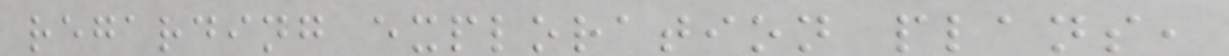regarding exploration plans,
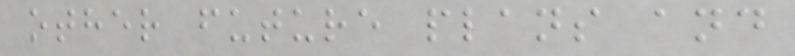other future plans and
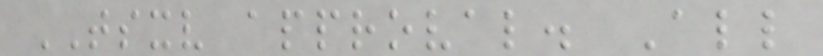TSXV approval. All
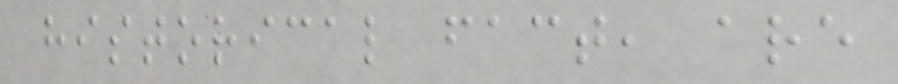historical fact, are
